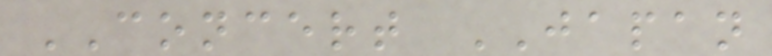CONCERT JAPAN
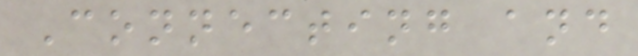Connecting and
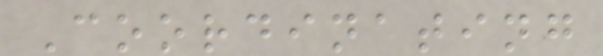Coordinating
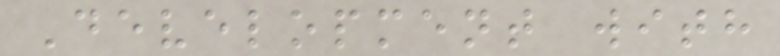Development with
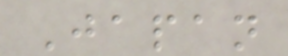Japan
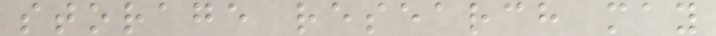storage research may
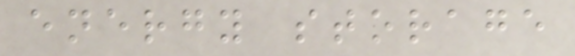energy storage
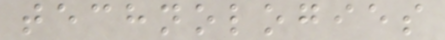technologies
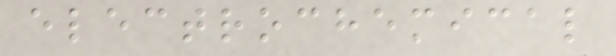electrochemical
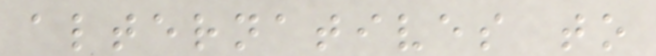alternatives to
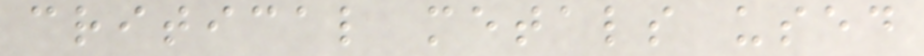critical metals used
